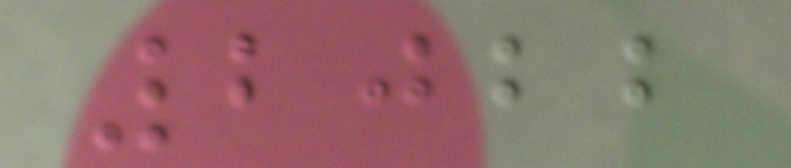2022
